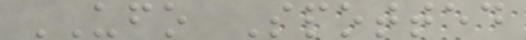UFO Spotted
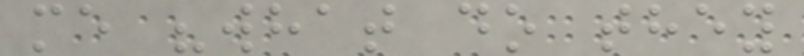me "what do they
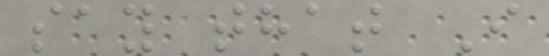say that I
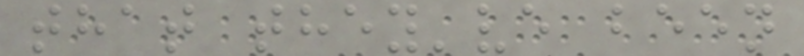that they've been
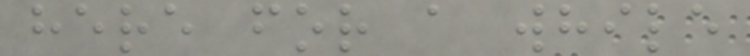here for a while
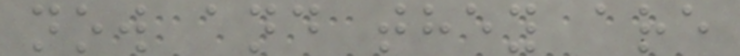now and they are
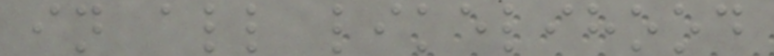in all likelihood
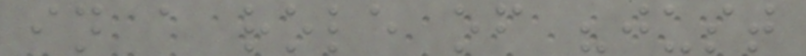in a role of "just
